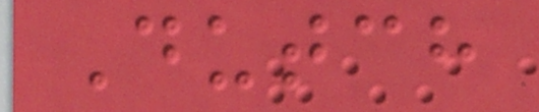Dutch
